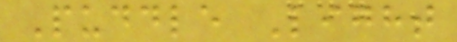Puddle Light
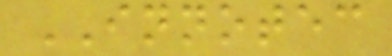INNOTEC
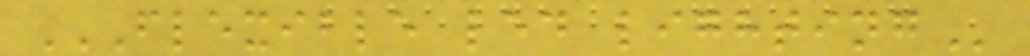FLEXIBLE LED LIGHTING
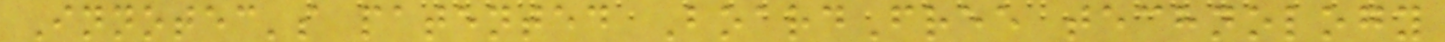Innotec's patented BoardFree technology
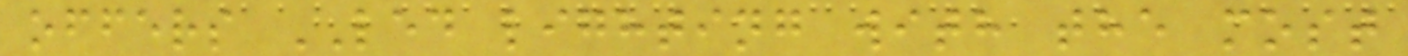offers LED lighting with the most
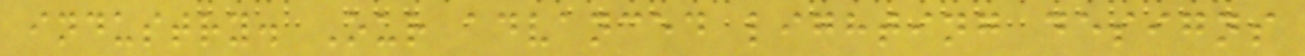industry. Our advanced lighting designs
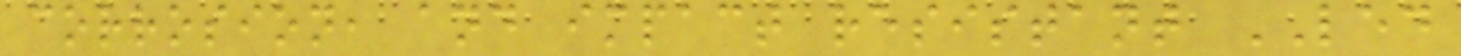corrosion, and impact resistant LED
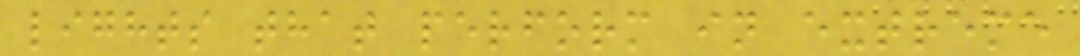lights that perform in extreme
